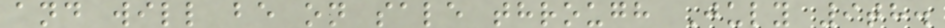and will be on sale through July 9th.
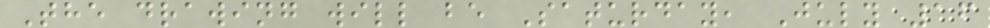The drawing will be Saturday, July 16
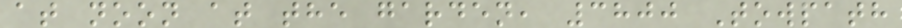at noon at the garden, 3800 Towpath
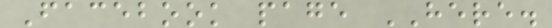Facebook page HERE.
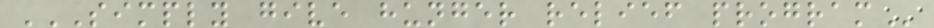SIMPLY GIVE HUNGER RELIEF PROGRAM
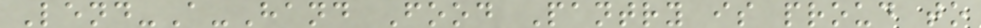Lend-A-Hand Food Pantry is proud to
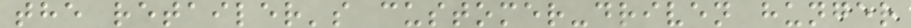the retailer's customer-driven hunger
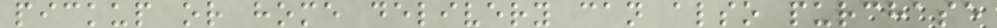pickup or home delivery can also purchase
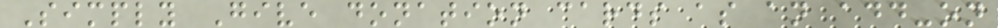Simply Give donation cards as an add-on
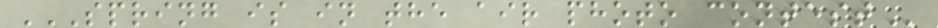SPRING IS IN THE AIR PHOTO CONTEST
